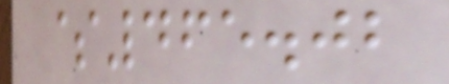$465.02
